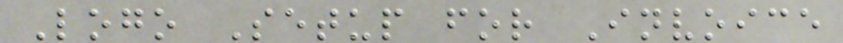Logo Setup for Invoice
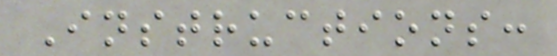Instructions:
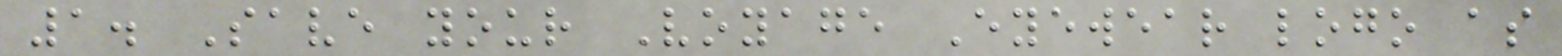1. Save your Voyage Eyewear logo as
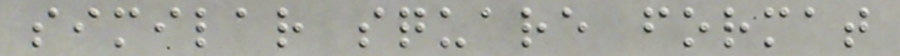similar square format
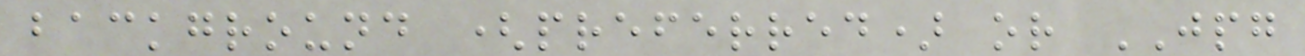background (preferred) or JPG
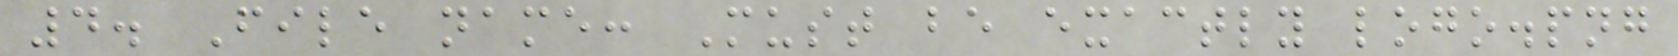4. File name: Must be exactly logo.png
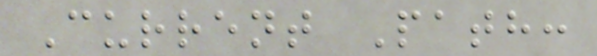Current Path:
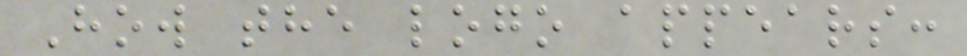How the logo appears:
